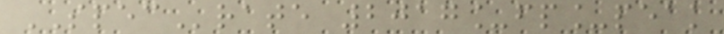SPECrate 2017_fp_peak
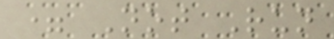= Not Run
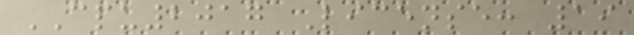CPU2017 License: 19
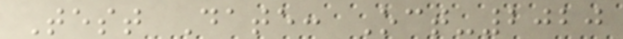Test Date: Oct-2020
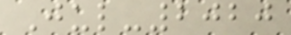Jul-2020
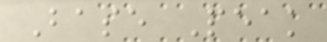Base Peak
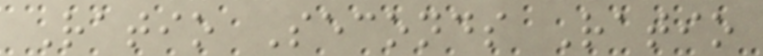Ratio Seconds Ratio
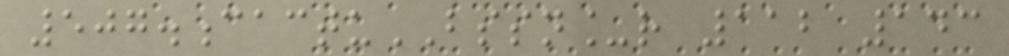507.cactuBSSN_r 112 143
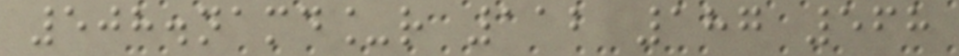508.namd_r 112 187 568
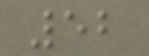52
